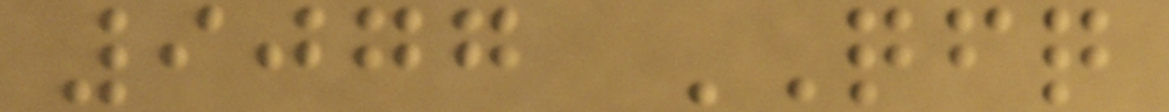9077 QFQ
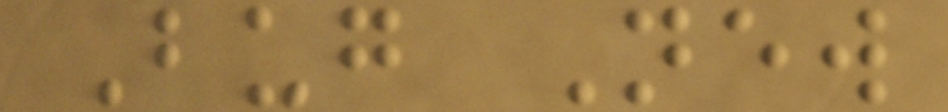Bug New
